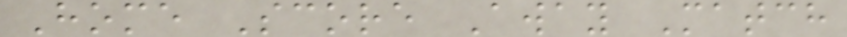Home Score Away Match
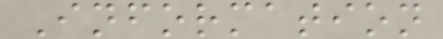Information
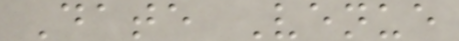Date Venue
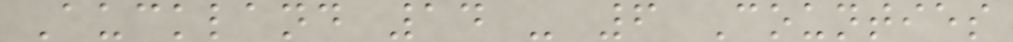Auckland 14 - 6 Counties
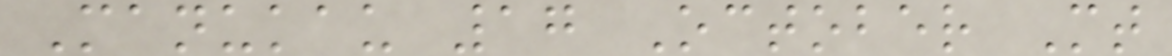Manukau 17 October Mt
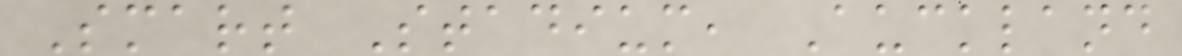Smart Stadium, Auckland
